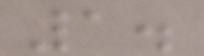1.
